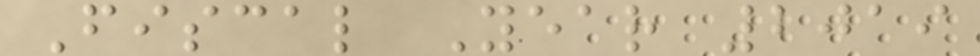Fiscal Year 2019
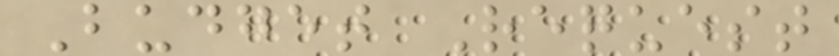Budget Request
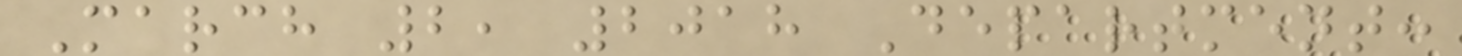March 2, 2018 Department:
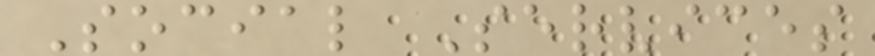Social Services
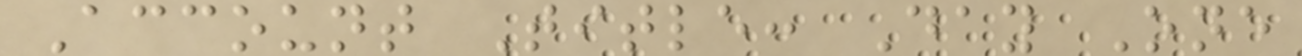Account Title: Day One
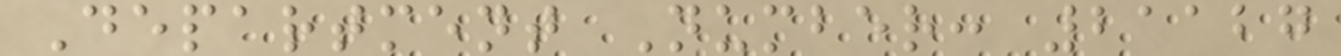Department Number: 21127
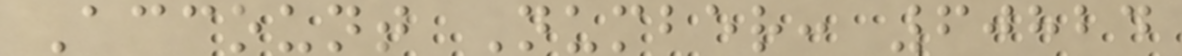Account Number: 60824
